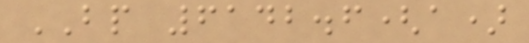BP 6142.6(a)
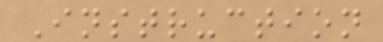Instruction
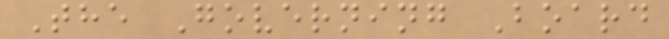The Governing Board
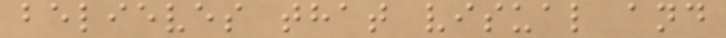believes that visual and
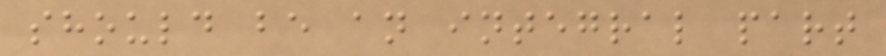should be an integral part
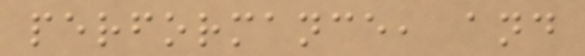performance, and
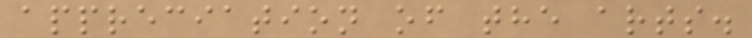appreciation of the arts.
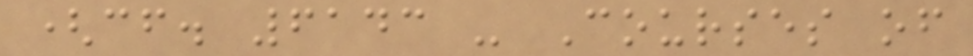(cf. 6143 - Courses of
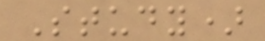Study)
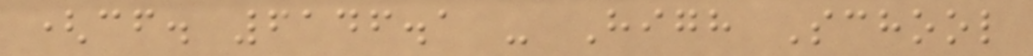(cf. 6146.1 - High School
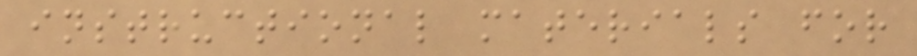instructional materials for
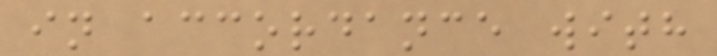in accordance with
